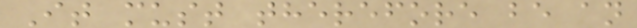It must therefore be an
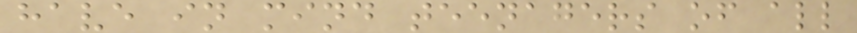have in mind teenagers of all
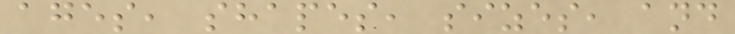ages, shapes, sizes, and
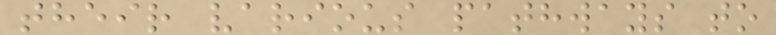their various pathways to
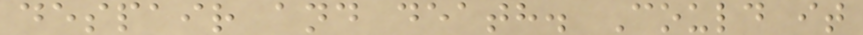despair and death. Could it
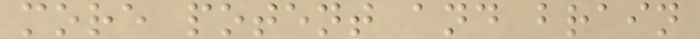more potent and brain
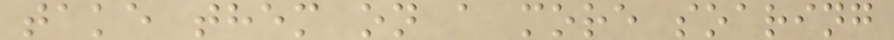take them on a more soaring
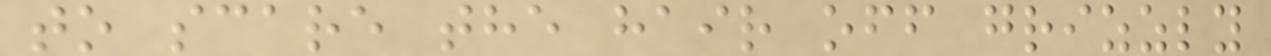to scare the hair off grizzly
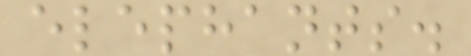elephants.
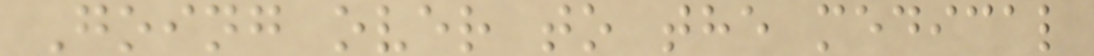Going over to the medical
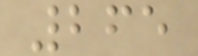265
